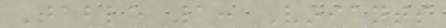Table 1: Variants
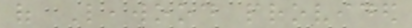of Leawood provided
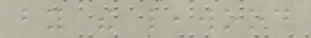by the leawood
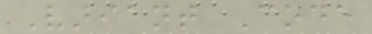Variant Code
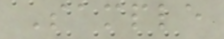Sample
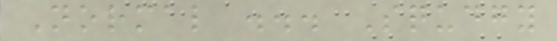Normal ... Squdgy
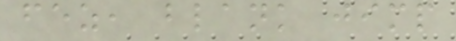fez, blank jimp
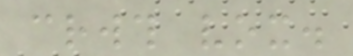crwth vox.
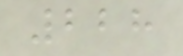228
